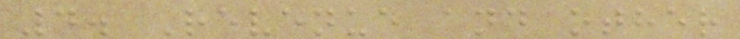4. Revenue and other
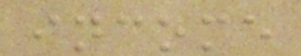income
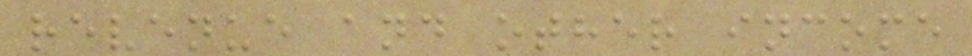revenue and other income
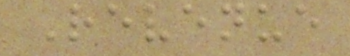Revenue
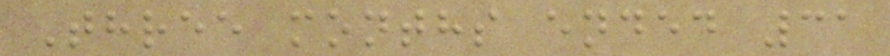Three months ended 31
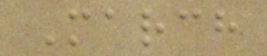March
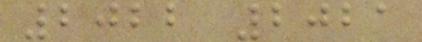2022 2021
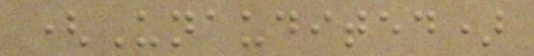(Unaudited)
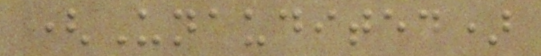(Unaudited)
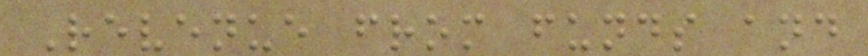Revenue from funds and
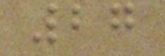27
